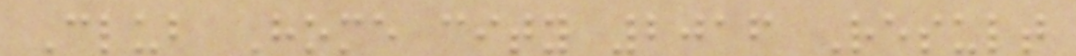Club Home city 2016 Result
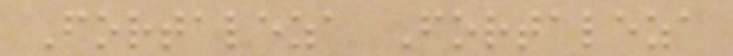Fortaleza Fortaleza
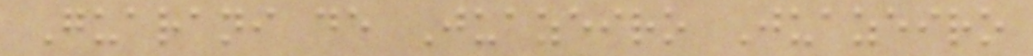Guarani de Juazeiro Juazeiro
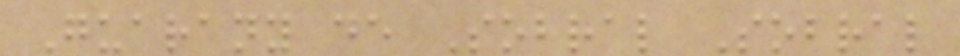Guarany de Sobral Sobral
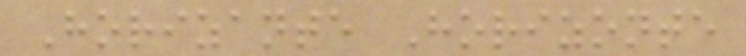Horizante Horizonte
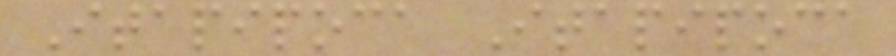Itapipoca Itapipoca
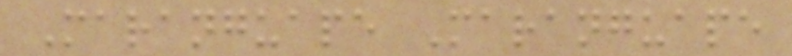Maranguape Maranguape
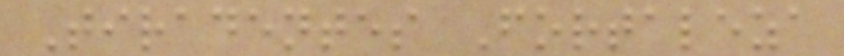Tiradentes Fortaleza
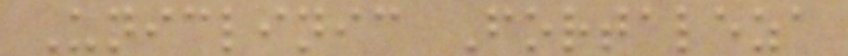Uniclinic Fortaleza
